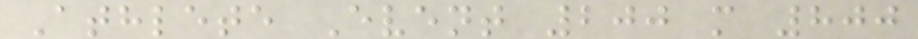Athlete Event 200 m 800
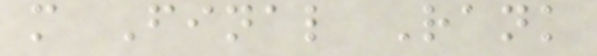m Final Rank
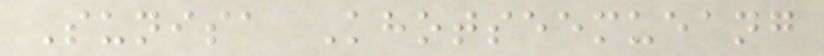Sunisa Khotseemueang
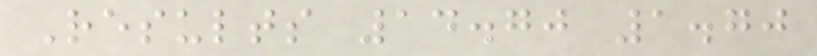Results 14.70 1.70
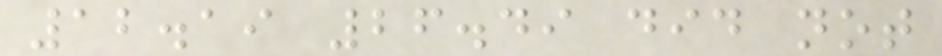12.19 26.49 did not
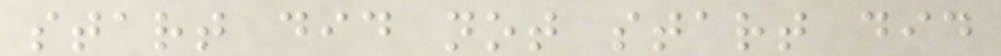start did not start did
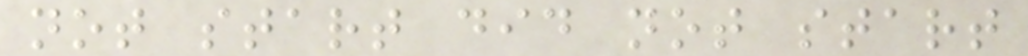not start did not start
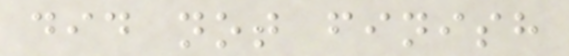did not finish
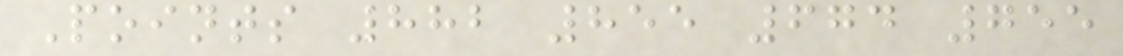Points 882 855 674 755
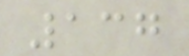137
